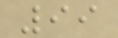99
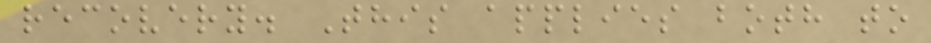recovery. This applies both to
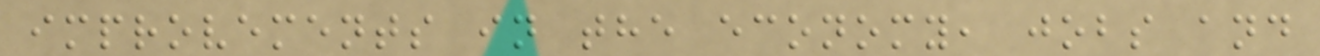improvements in the economy, jobs and
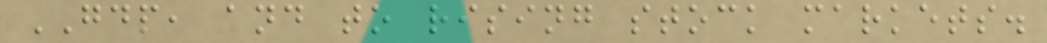GDP, and to rising stock markets.
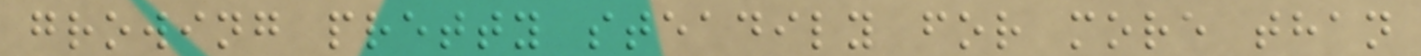growing pretty steadily for more than
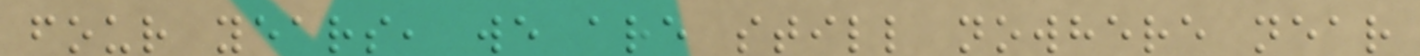four years, we are still nowhere near
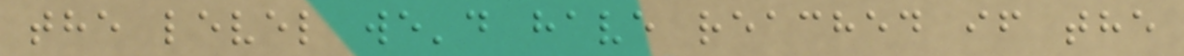the level we'd have reached if the
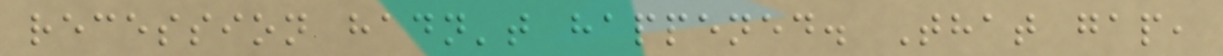recession hadn't happened. That gap,
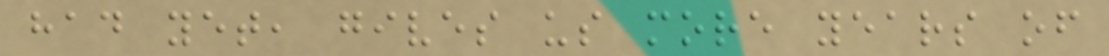had yet, gives us more years of
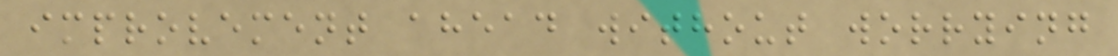improvement ahead without worrying
